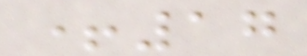+17
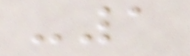-1
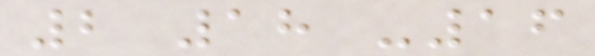2 18 -16
